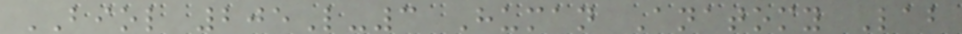BIOL 205L-3 Human Anatomy Lab
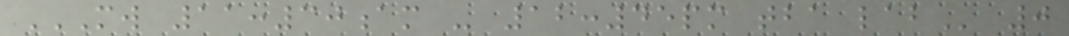MW 11:30AM - 12:45PM TBA LAB 0
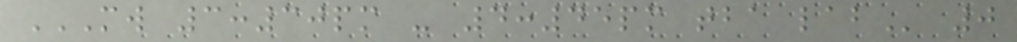MW 3:30PM - 4:45PM TBA LAB 0
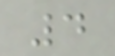4
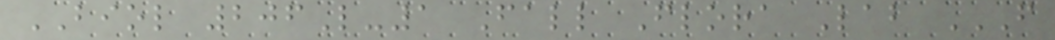BIOL 206L-1 Fall Flora Lab F
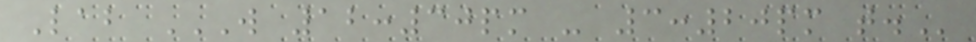Lab W 12:30PM - 3:20PM T.
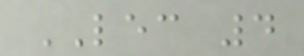LEC 4
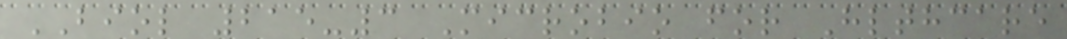BIOL 215-3 Microbio for Hlthcare
